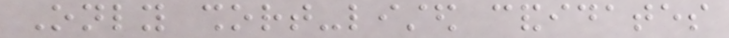Only short-listed candidates
